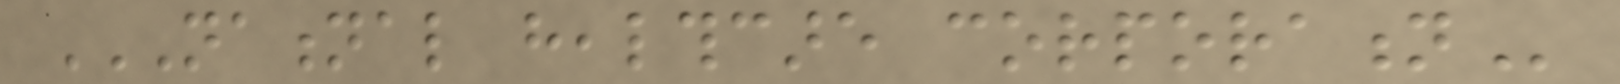NATIONAL HEALTHCARE CORPORATION
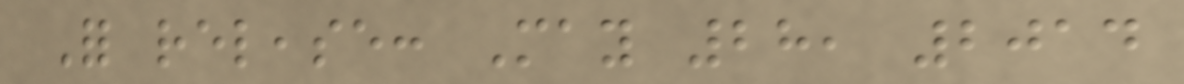For release: May 28, 2014
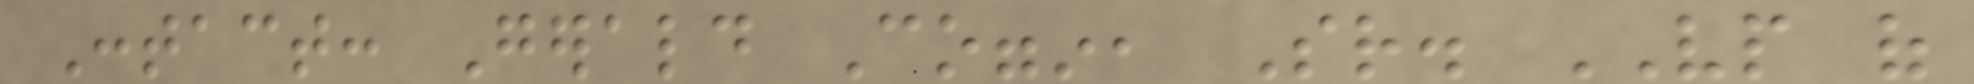Contact: Gerald Coggin, Sr. VP of
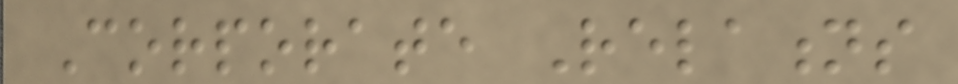Corporate Relations
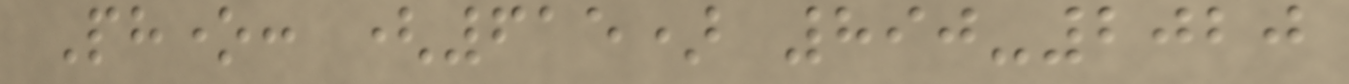Phone: (615) 890-2020
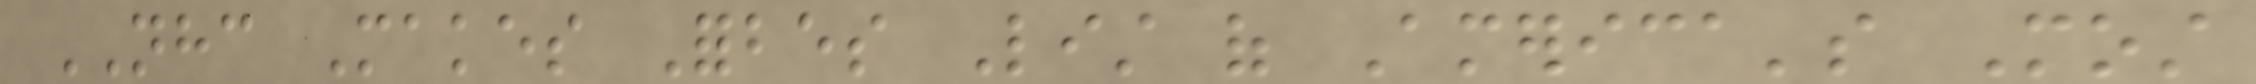NHC Makes Forbes List of America's Most
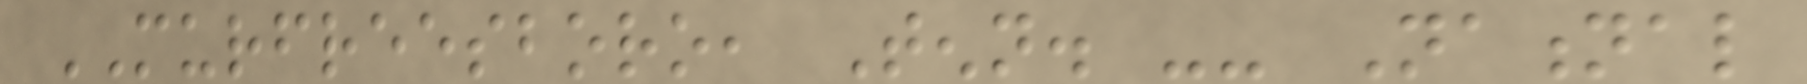MURFREESBORO, Tenn. -- National
